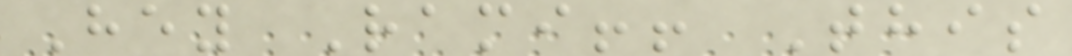Hey Rami!! This
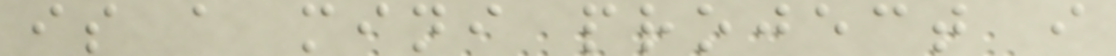is a mini project i
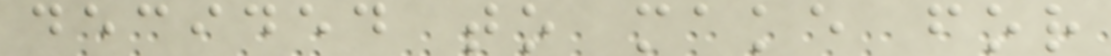decided to make for
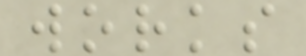works
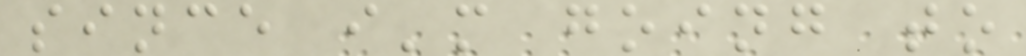since i'm going to
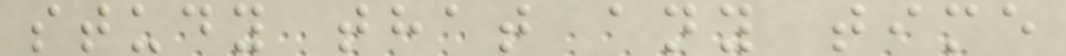study that any time
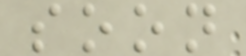soon
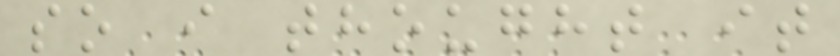so i thought it
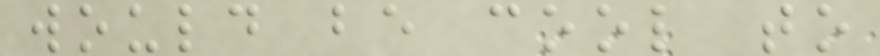would be cool to
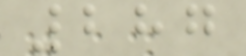287
